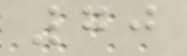70
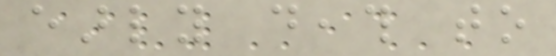early death to
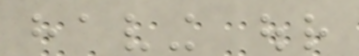having our
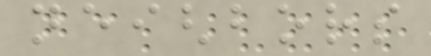neighbors
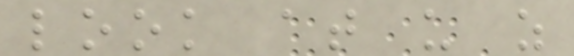look at us as
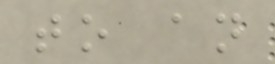to an
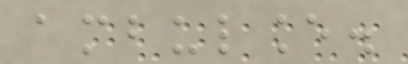ambulance.
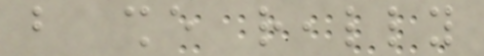but she really
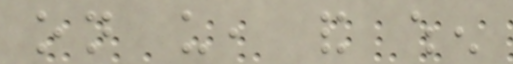on us, and when
